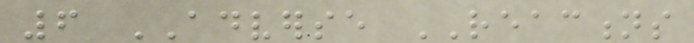6 ADVERSE REACTIONS
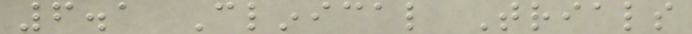6.1 Clinical Trials
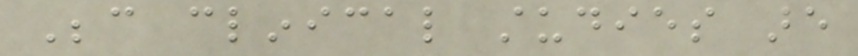Because clinical studies are
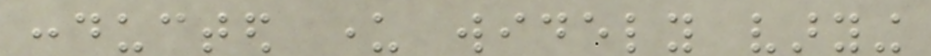conducted under widely varying
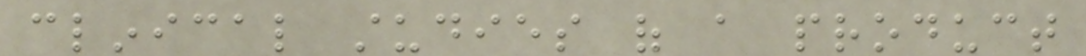clinical studies of a product
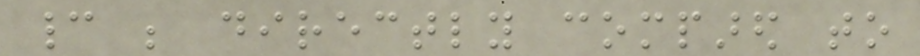cannot be directly compared to
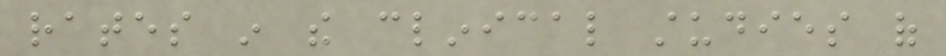rates in the clinical studies of
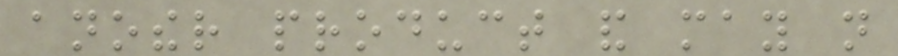another product and may not
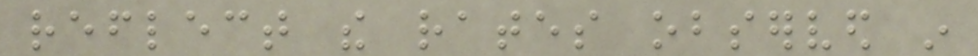reflect the rates observed in
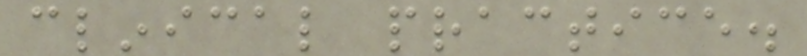clinical practice.
